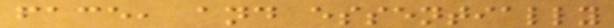face, and essentially
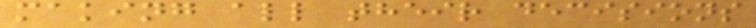making all their decisions
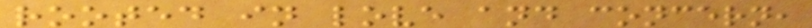rooted in love and concern,
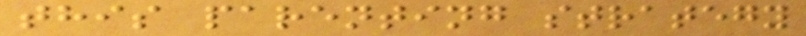this parenting strategy
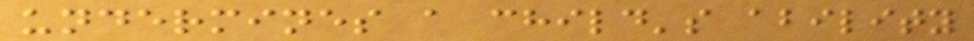undermines a child's ability
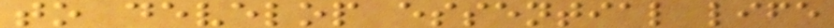to develop essential life
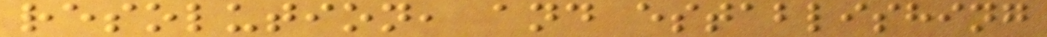resolution, and establishing
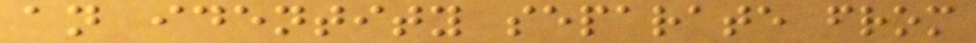an identity separate from
